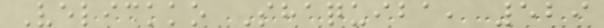Velickko Shaquiba, 529
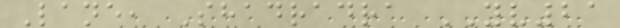Lane, Shadradra YV21
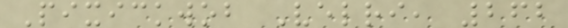Pixickwob Velri, 262
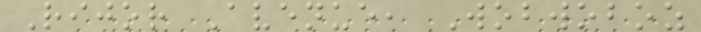Rijor Avenue, Wobwoboz
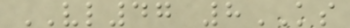VL47 8KS
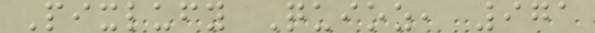Pixlufy Quioz, 971
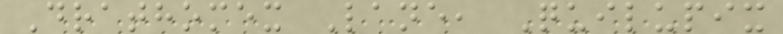Drathomex Lane, Quilupix
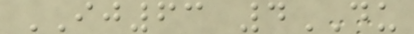IJ63 4DU
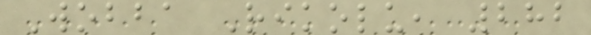Wobba Rikolu, 282
